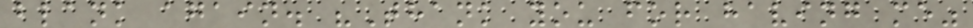blank again. "Thank you for having me"
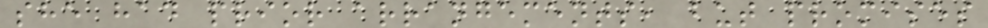she had prior arrangements, but promises
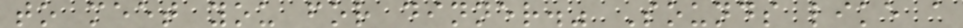to meet you for dinner." Sounds like a
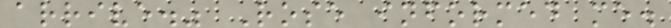arrive." Rose informed me.
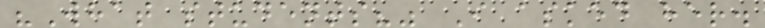"What students?" I asked her.
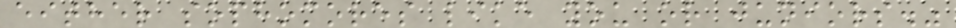either sophomores like you or juniors."
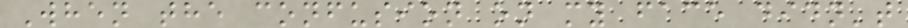When the confusion on my face didn't
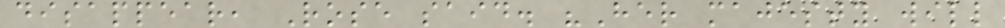disappear, Rose said. "Her majesty will
